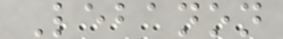Lebanon
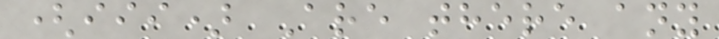(iii) Are there any
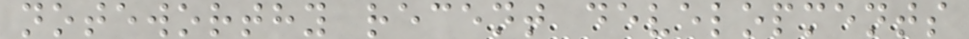noteworthy recent developments
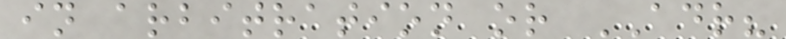in arbitration or ADR?
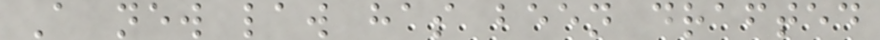A new law has been drafted
